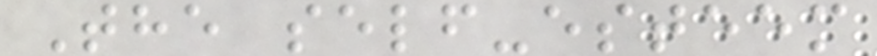The self-esteem
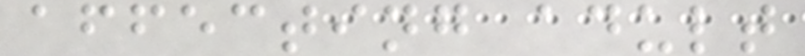affecting adult
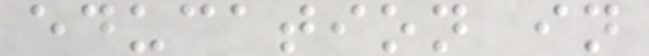education in
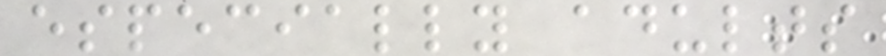especially adults
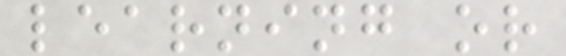learning or
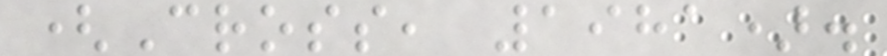(Cross, 1981).
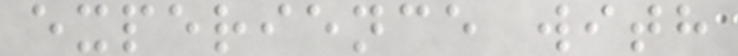experience with
